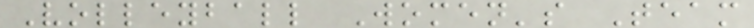Volleyball Women's Team
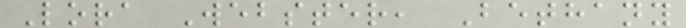Lora Webster, Bethany
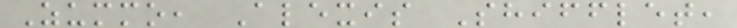Zummo, Alexis Shifflet,
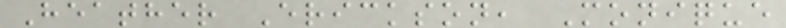Heather Erickson, Monique
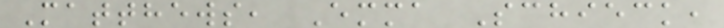Matthews, Emma Schieck,
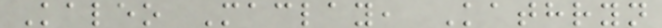Kaleo Maclay, Kathryn
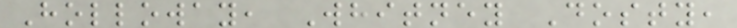Holloway, Whitney Dosty,
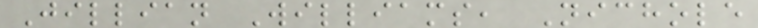Jillian Williams, Nichole
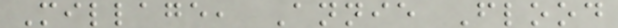Millage, Annie Flood
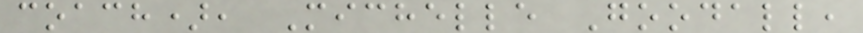coach), Michelle Goodall,
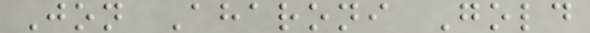Jon Aharoni Gold
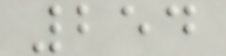254
